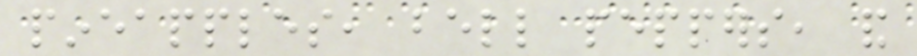pineapples, bell peppers, and
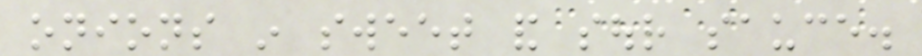onions in sweet and sour sauce.
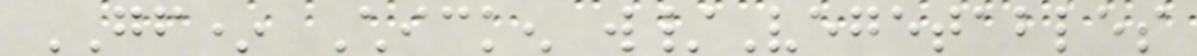GF* Chicken w/Vegetables
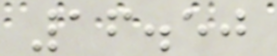16.50
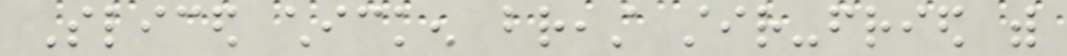Sliced chicken breast stir-fried with
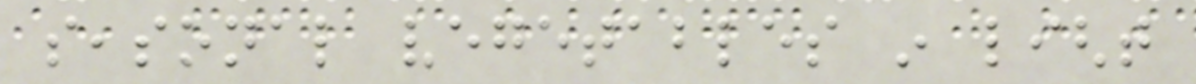seasonal vegetables in light
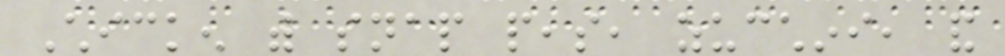Chicken with snap peas, zucchini, and
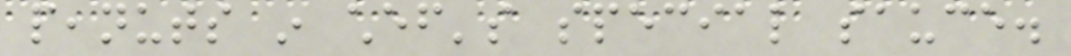peanuts in chef's special sauce.
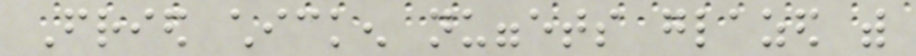Fried chicken nuggets glazed with
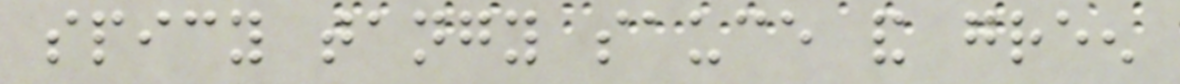spicy tangy sauce and green
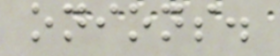onions.
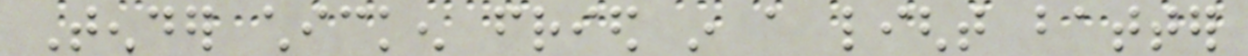Tender chicken fried in a light batter
